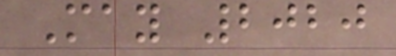May 2020
